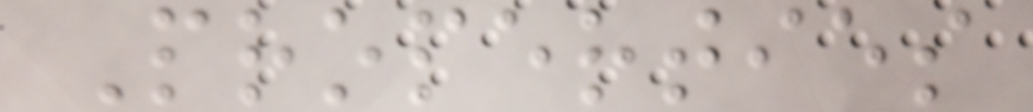Properties
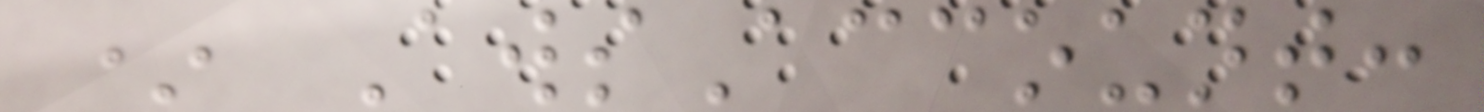* AwsAccount:
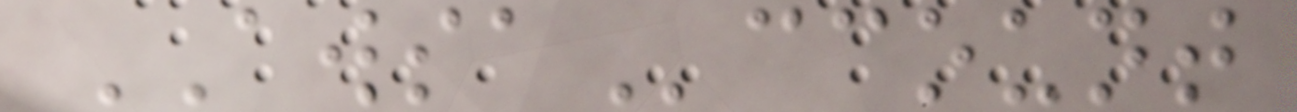AWSAccount
